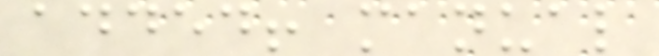added! manual
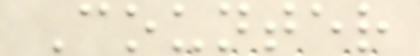Counter
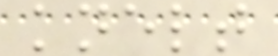knelt
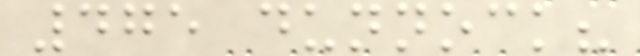475 dunnock?
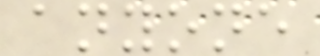anyone
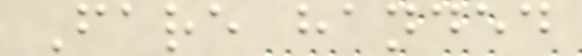Fare handed
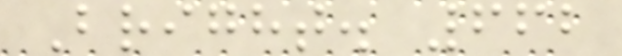Bright. 662
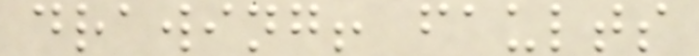drawing! faults
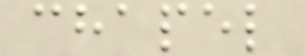chapel
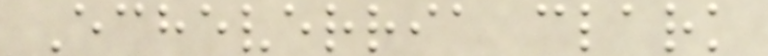Echeverria clark
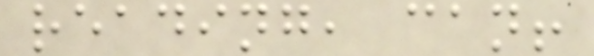reading, can!
